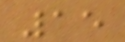15
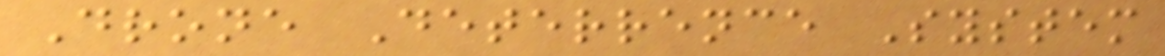Drone Deterrence System
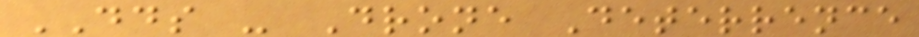DDS - Drone Deterrence
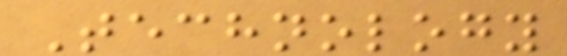Technology
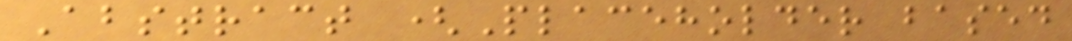Abstract (Placeholder based
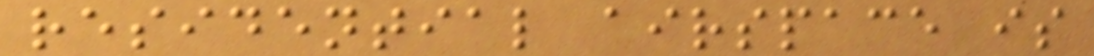residential airspace is
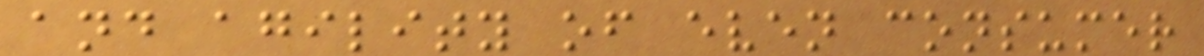and agility of even consumer
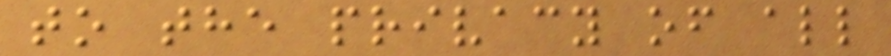to the privacy of all
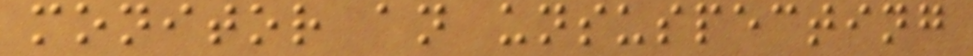monitor an unsuspecting
